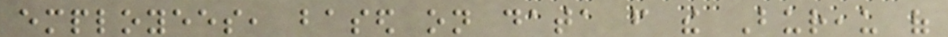employees, based on data from the Bureau of
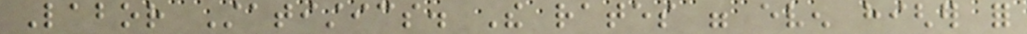Labor Statistics. The rates were even higher for
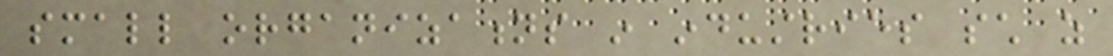small organizations in industries such as
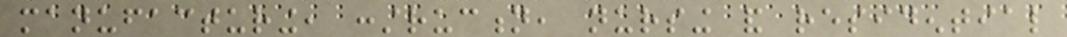manufacturing, construction, nursing and residential
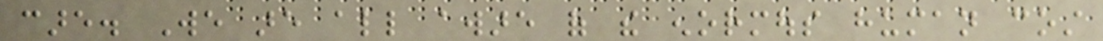care. We are all aware of the enormous human cost
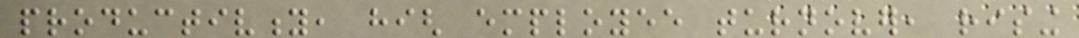productivity, high employee turnover, rising
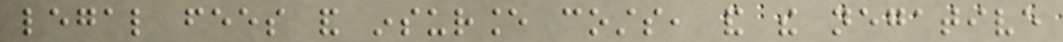legal fees and insurance costs, and the negative
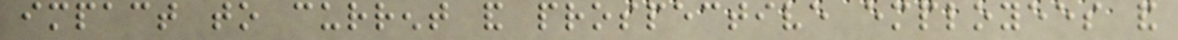impact to current and prospective employees and
